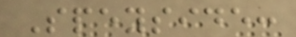Speyside:
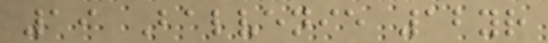19 Balvenie 12yr
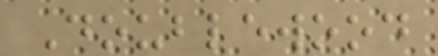Doublewood
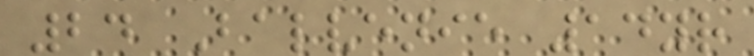24 Balvenie 14yr
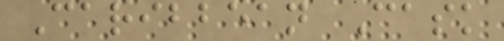Caribbean Cask
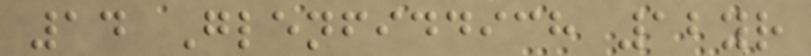14 Glenfiddich 12yr
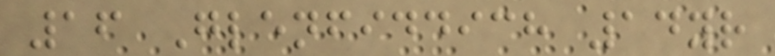16 Glenfiddich 14yr
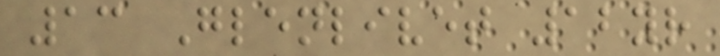13 Glenlivet 12yr
